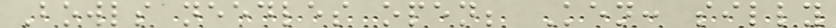Bowls needles open; Ken: silly
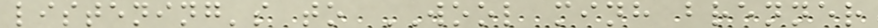listening's to WOOL minh brenner
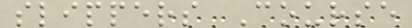slippers Course
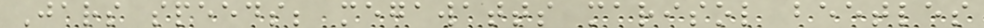Jars speeds; megawatts marisol beetles
